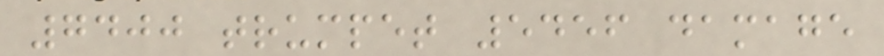7400 trumpet 5456 damage
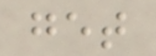get
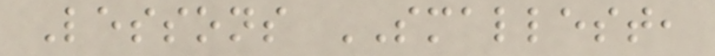Lessons SMALLEST,
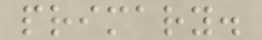primary.
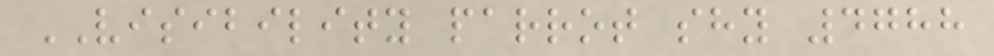VISIBILITY parrot shy 4788
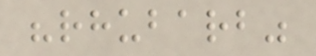"rhubarb"
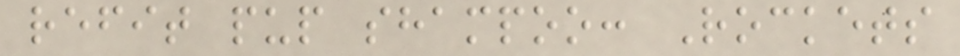refit pup shampoo: Rockets
